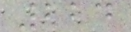224
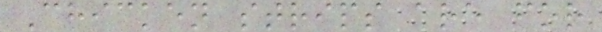Chicken strips are for
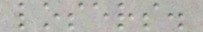losers.
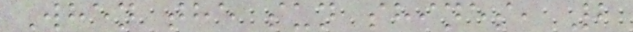When the sun shines, 2
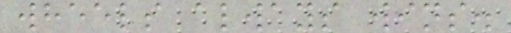wheels always wins.
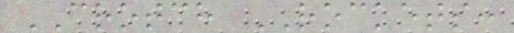CROTCH ROCKETS:
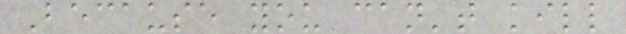Because you can't kill
